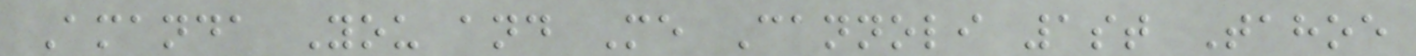Amanda You and Me Cannoli 1st Tahoe
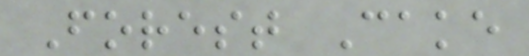Forest Cake
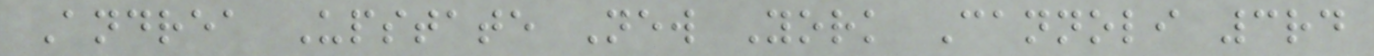Andrea Upstate New York Cannoli 3rd
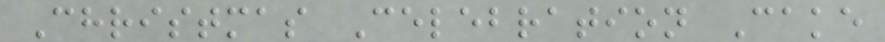Christmas Celebration Cake
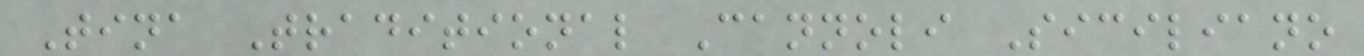Tina Traditional Cannoli Siciliano
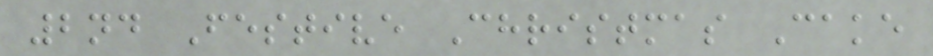2nd Festive Christmas Cake
